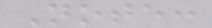Note:
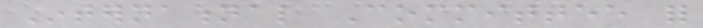International Committee for
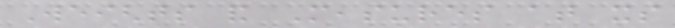Weights and Measures at its
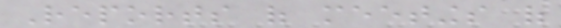Reports of meetings of
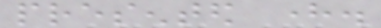presented here.
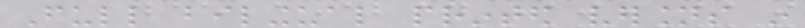Full bilingual printed versions in
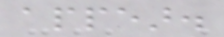appear.
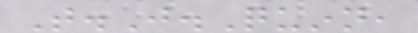T.J.Quinn,
